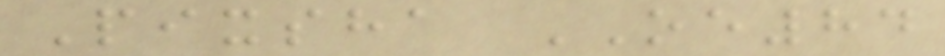Pixsha OE84
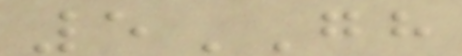5GH
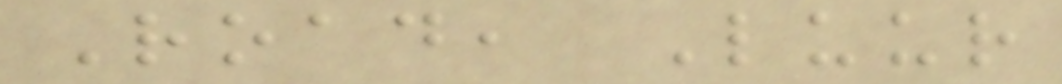Road, Luur
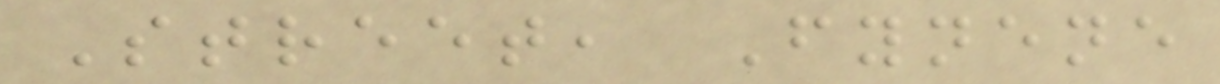Street, Fynene
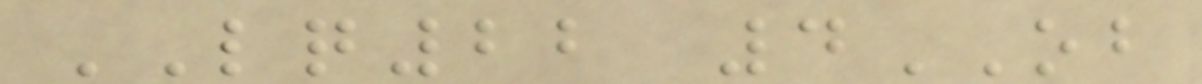LQ22 4OB
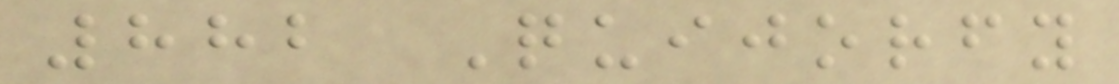882 Quijorfy
